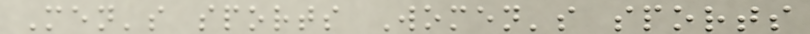Men's sports Women's sports
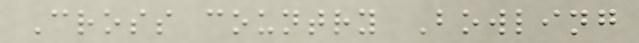Cross country Bowling
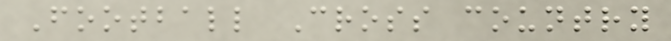Football Cross country
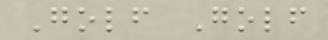Golf Golf
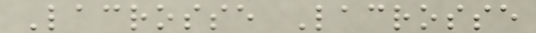Lacrosse Lacrosse
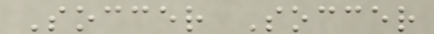Soccer Soccer
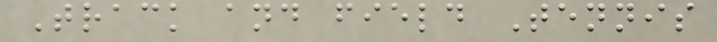Track and field Tennis
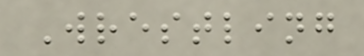Wrestling
